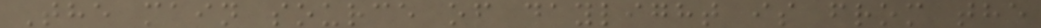The main source of daylight is from the
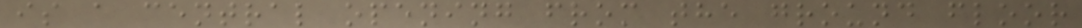is a central opening from the ground floor
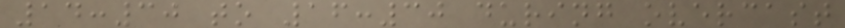14:30 to 16:30 during overcast
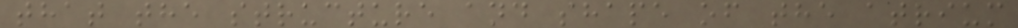that the structure and shape of the atrium
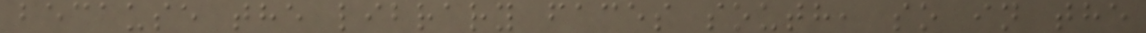because the library faces south, so in the
